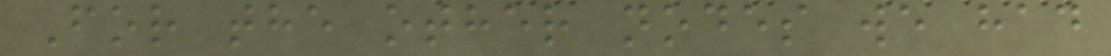For the other nodes we had
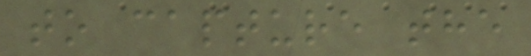to capture the
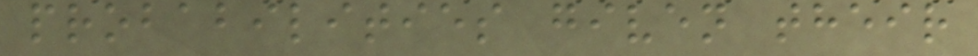probabilities given their
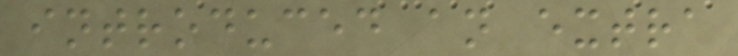introduced an extra
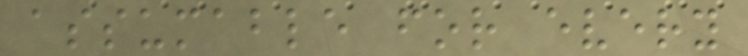assumable for every
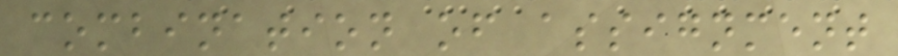combination of assignment
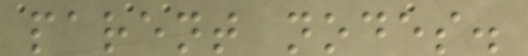parent nodes.
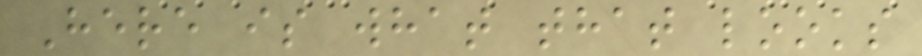Here is what that looks
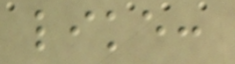like:
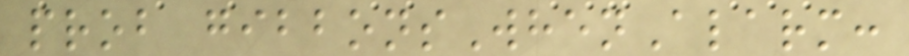prob gibbonsWhenAlarm:
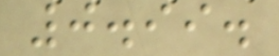0.99.
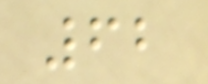62
